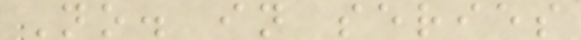No. in series
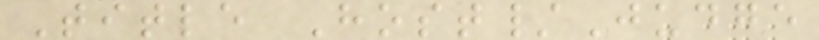Title Host/Judge
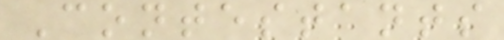Contestants
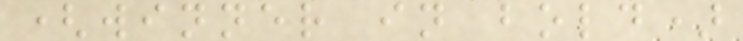(winner in bold)
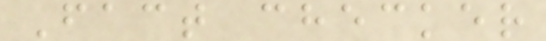Fact checker
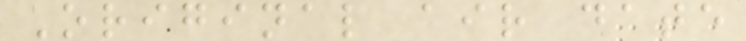Original air date
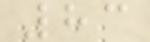83
